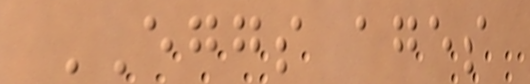EGGS ages
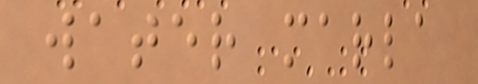water marla
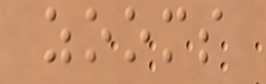zooms
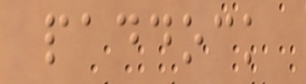paddock
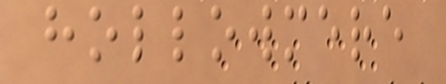hollowmere
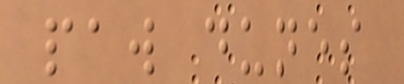paw dunes
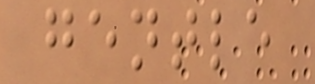gentle
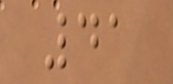41
